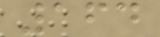164
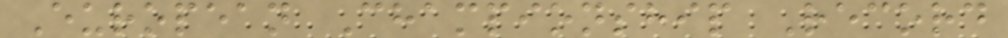European Championship Record
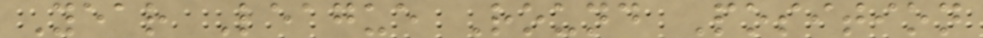Year League Round Position
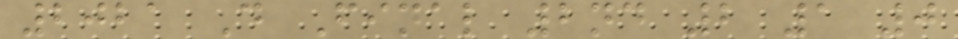2021 D Final 2nd 2 1 0
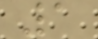1
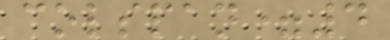colspan=4
